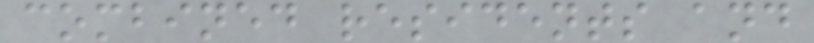combined residents and
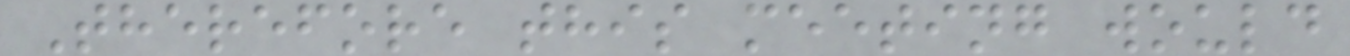Therefore this meeting would
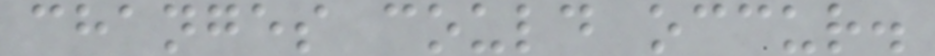changes could occur.
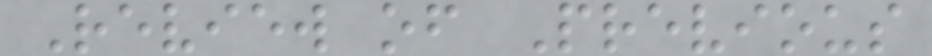Review of Previous
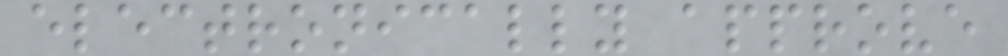electronically approve
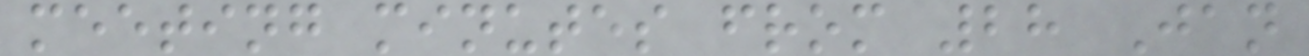meeting minutes from 28 Jan
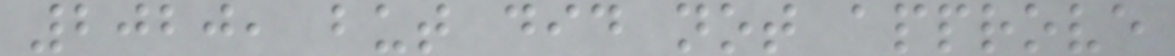2020, but did not approve
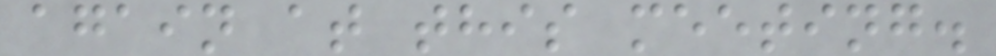again at this meeting.
